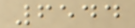6544
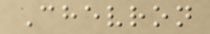Chevron
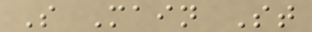S Main St
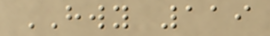HWY 119
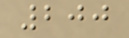200
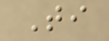Ti
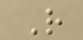R
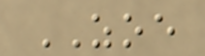ZOE
